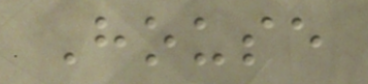House
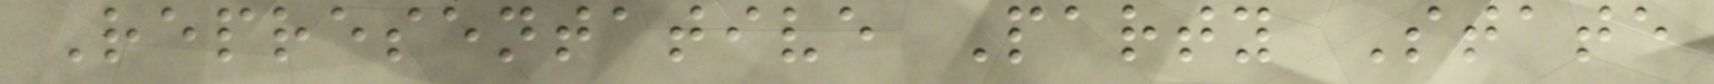Representative Party State
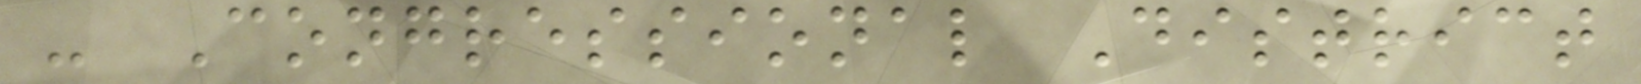- Congressional District
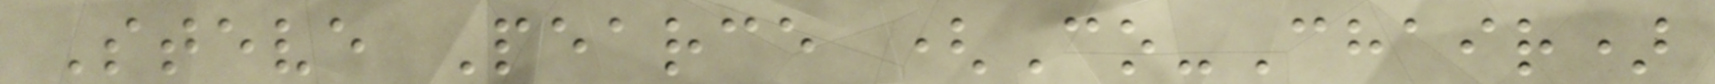Steve Pearce (Co-Chair)
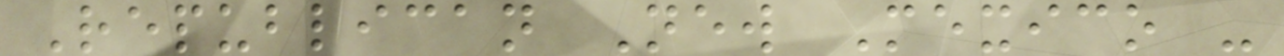Republican New Mexico -
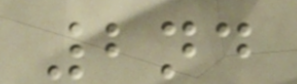2nd
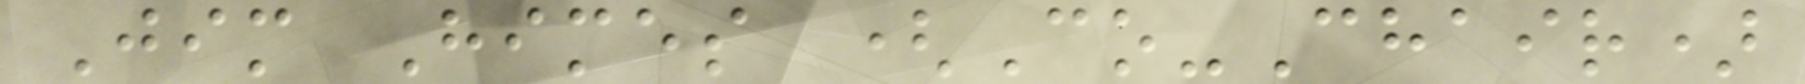Jim Himes (Co-Chair)
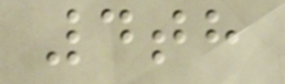4th
